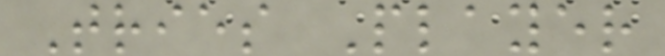Tries Player
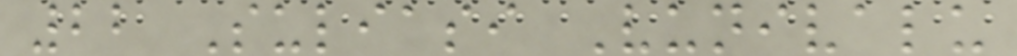22 Suliasi Vunivalu
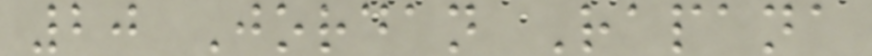20 Jordan Rapana
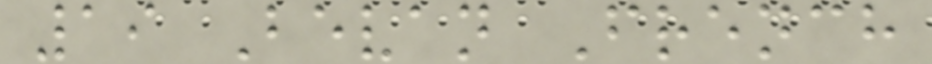19 Bevan French
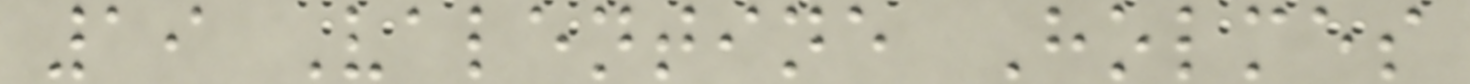19 Valentine Holmes
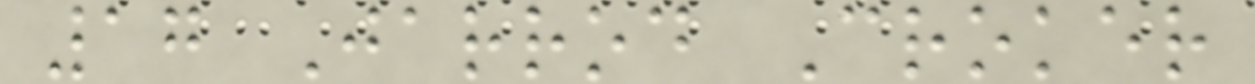17 Jarrod Croker
